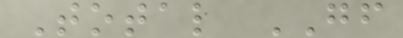Total GF
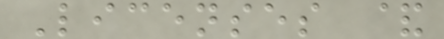Licenses &
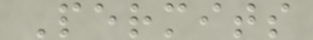Permits
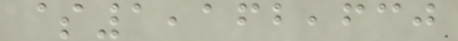$1,162,630
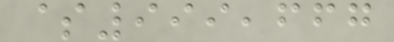$999,667
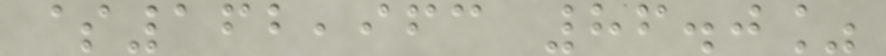$162,963 86.0%
